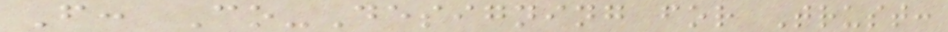F: Co-Designing for Trust:
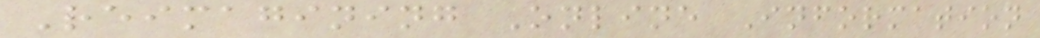Reimagining Online Information
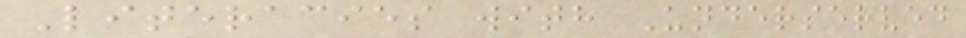Literacies with Underserved
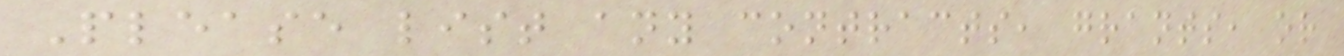Please list any contracts, grants, or
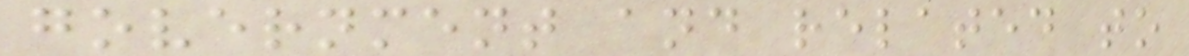government and related to
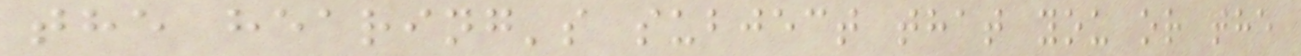the hearing's subject that you or the
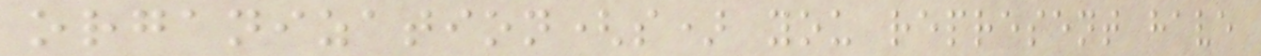organization(s) you represent have
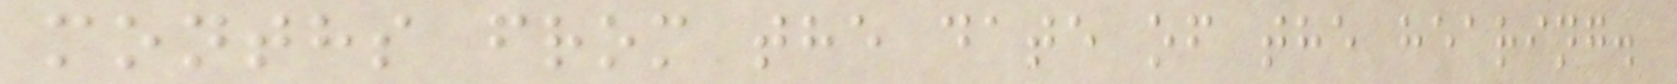months from the date of the hearing.
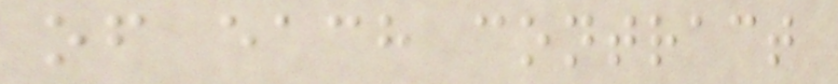of each contract
